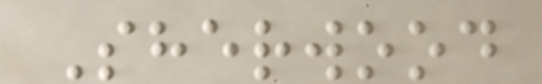Sherwood
